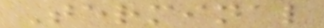Terminal
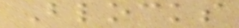Blocks
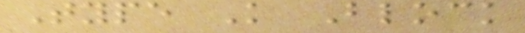Type K Block
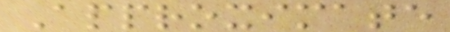Approximate
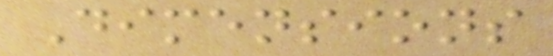Dimensions
